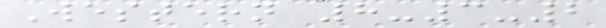Western 8-3-2
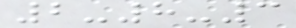2-8-3
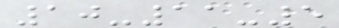10-11-5
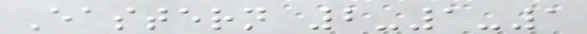Eastern 2-1-1
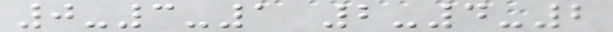0-3-1 2-4-2
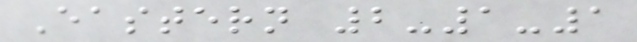Eastern 2-1-1
